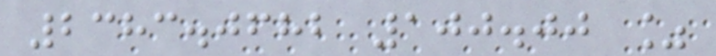2383.0682 100.00 %
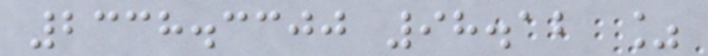2338.3300 98.12 %
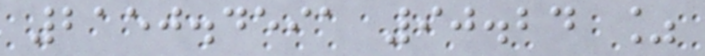2150.4591 90.24 %
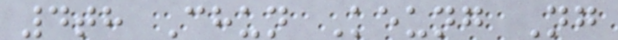4th Chun Keung Ng
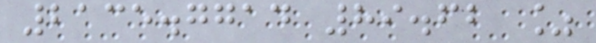2135.7714 89.62 %
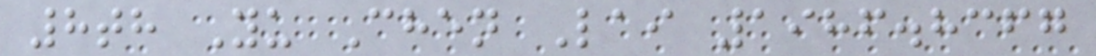8th Yu Chen Lai 1986.8367
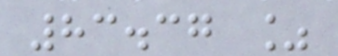83.37 %
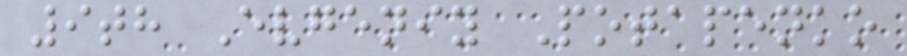9th Evgeniy Potapenko
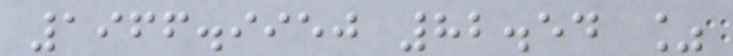1966.9950 82.54 %
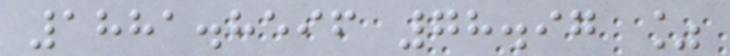1881.8596 78.97 %
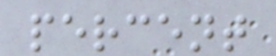percent
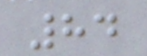84
